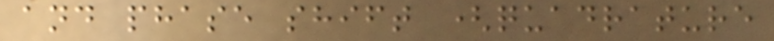and phase shift (quadrature
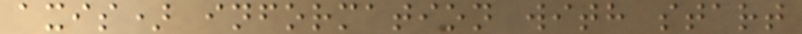axis) information with start
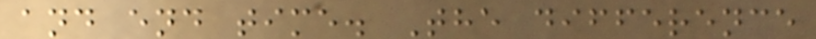and end time. The difference
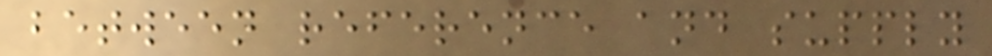between reference and supply
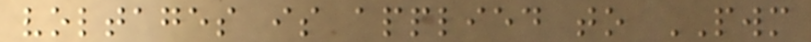voltages is applied to PWM
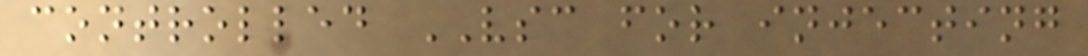controlled VSC for injecting
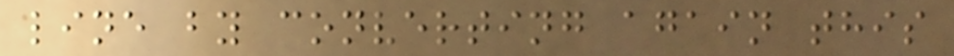line by converting again this
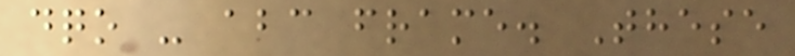dqo - abc frame. These
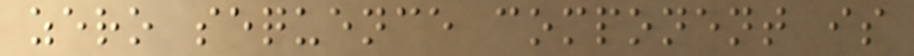zero sequence component is
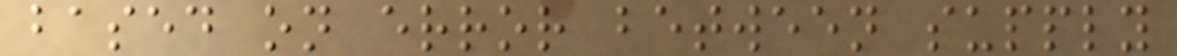based on error between supply
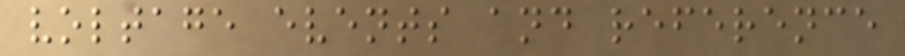voltage events and reference
